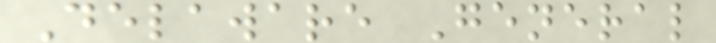Delaware General
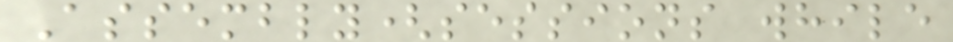Assembly(sessions while
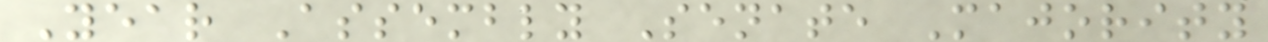Year Assembly Senate Majority
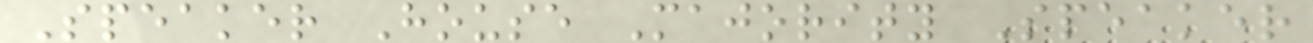Speaker House Majority Speaker
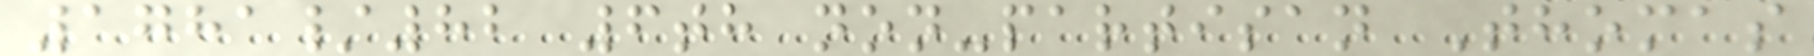1781/82 6th non-partisan Thomas
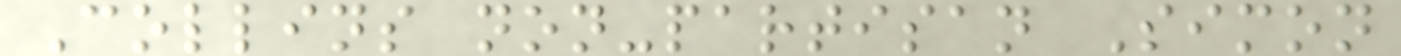Collins non-partisan Simon
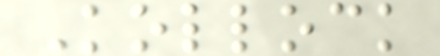Kollock
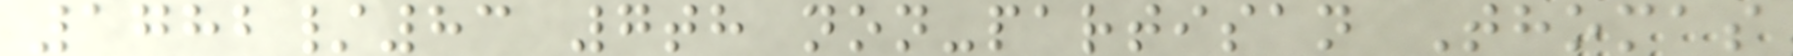1782/83 7th non-partisan Thomas
